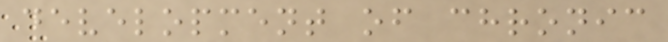development of chronic
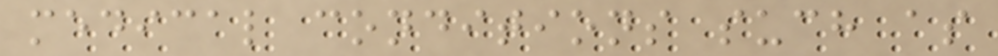medical conditions such as
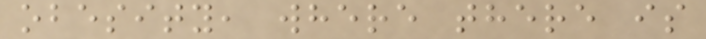obesity, where there is
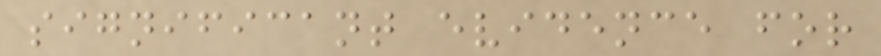significant evidence for
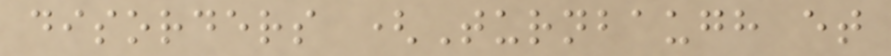disorders (Turnbaugh et
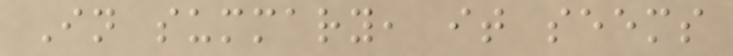In summary, it seems
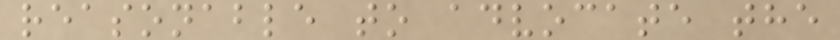reasonable to advocate the
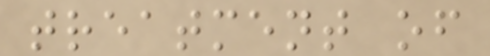treatment of
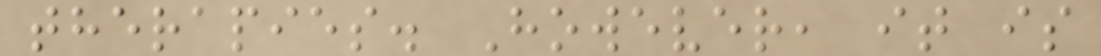therapies. However, it is
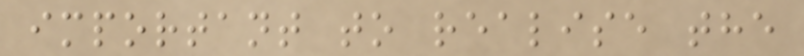important to realise the
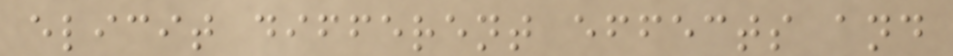elicit different effects and
